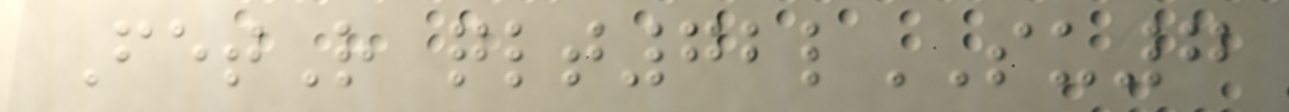FetR qlt72lSU7
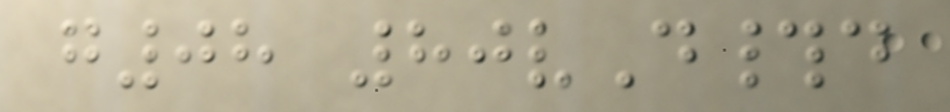g08 80vD#d
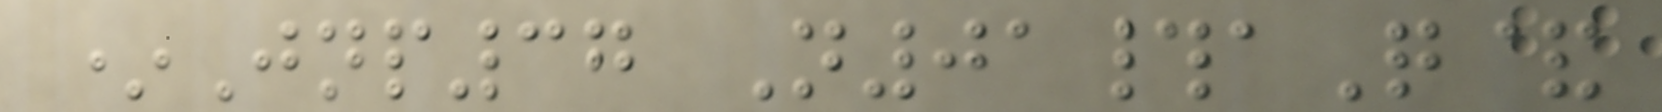*Jnp37 N01#aQ&
